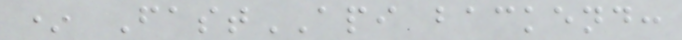* FastAPI backend:
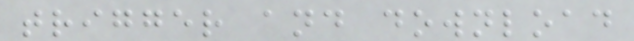trigger and download
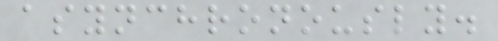asynchronously.
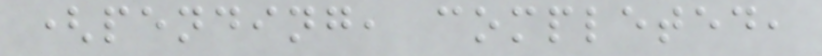(pending, completed,
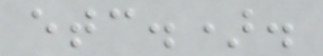etc.).
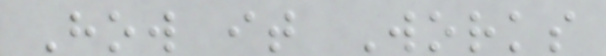How it Works
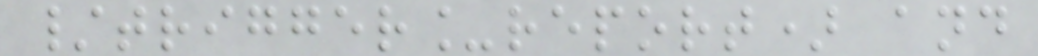/trigger_report) and
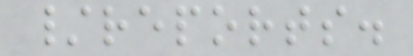/reports.
